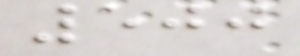500
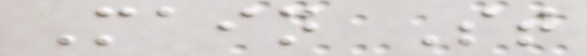Main St
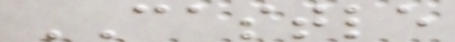CASTLE
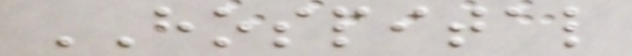HOSPITAL
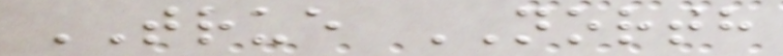TRUE NORTH
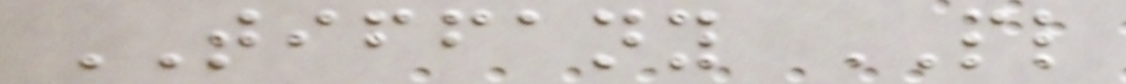TIFFANY PL
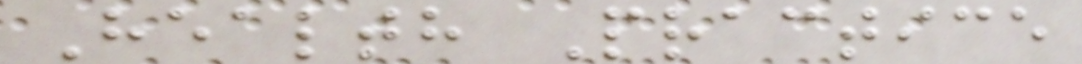Health Practice
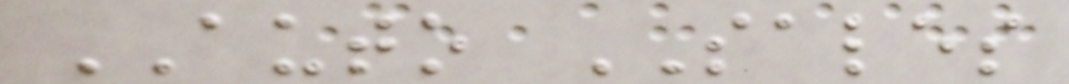AUTO SALES
